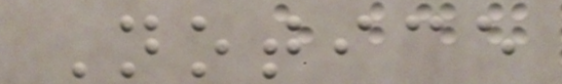Notice
